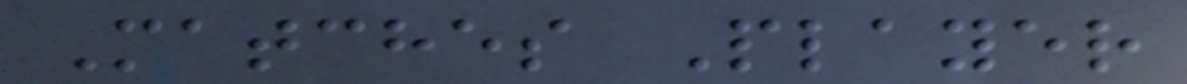Matches Player
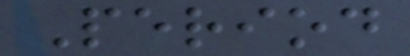Period
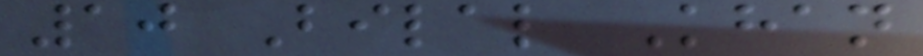10 Bilal Khan
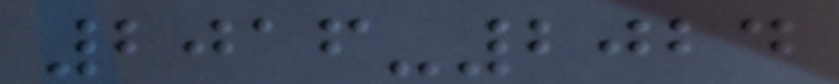2016-2024
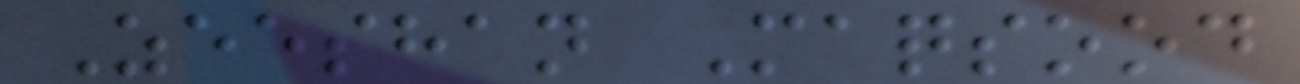Zeeshan Maqsood
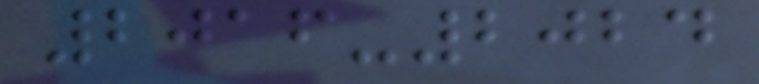2016-2024
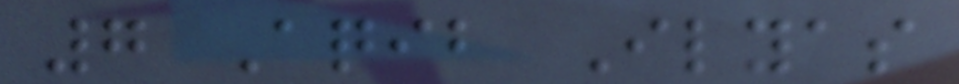7 Aqib Ilyas
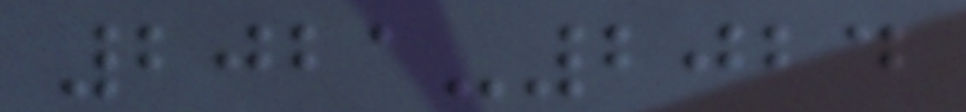2021-2024
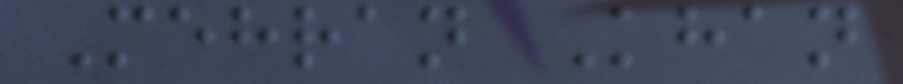Mehran Khan
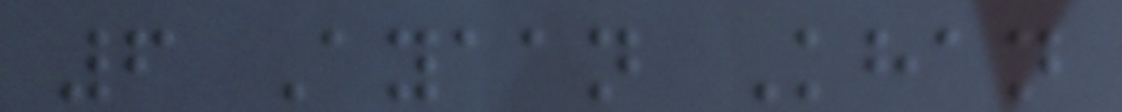6 Ayaan Khan
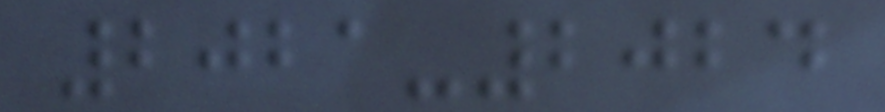2021-2024
